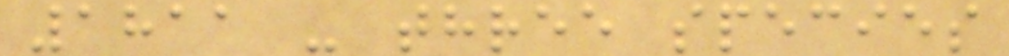1811 - three species
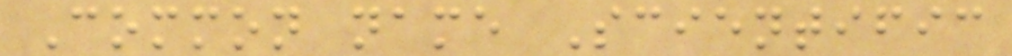Common name Scientific
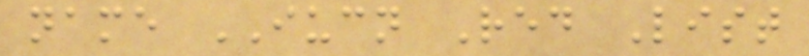name IUCN Red List
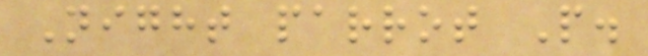Night parrot P.
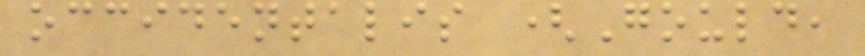occidentalis (Gould,
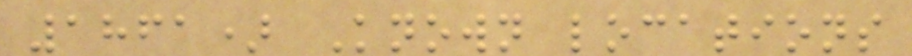1861) Known locations
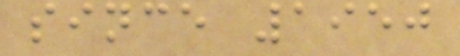since 1950
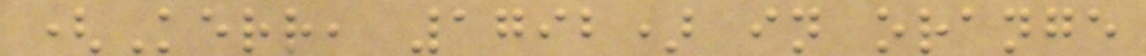(Kerr, 1792) in orange
